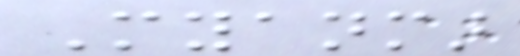Myanmar
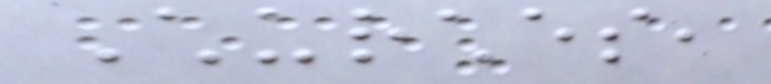Churches,
